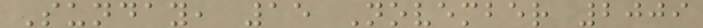Sunday, 15 November 2009
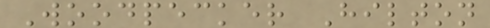Woodpecker Hilton
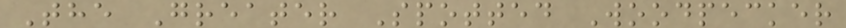The Greater Spotted Woodpecker
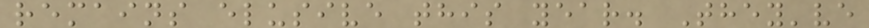remains elusive this year. They've
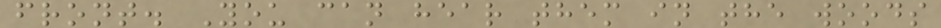front. You can hear them in the woods
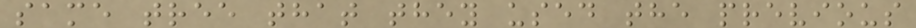same tree that they used the previous
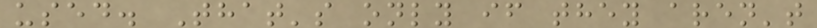used. That's only if they aren't
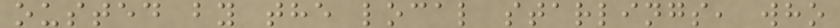ousted by the local starlings, who
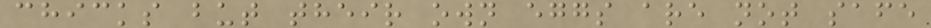chicks but their own eggs are not safe
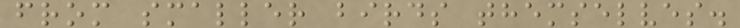from smaller birds themselves.
